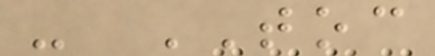- TOC
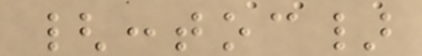{:toc}
